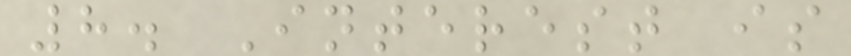8. Interest is
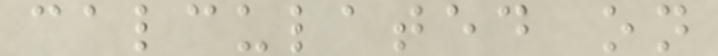calculated on
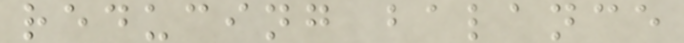reducing balance
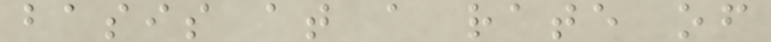basis at a rate of
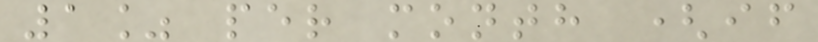1% per month (if
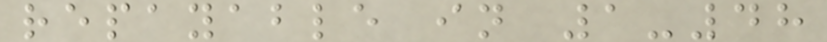repayable in 1-48
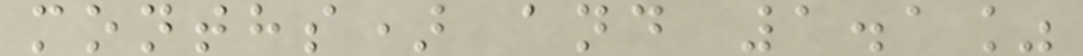months) and 1.1%
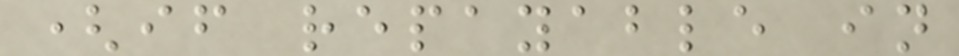(if repayable in
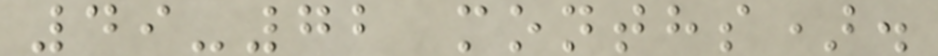49-72 months).
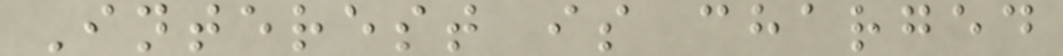Interest is charged
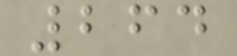264
